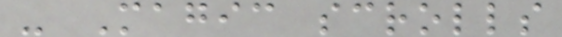- Magic scrolls
